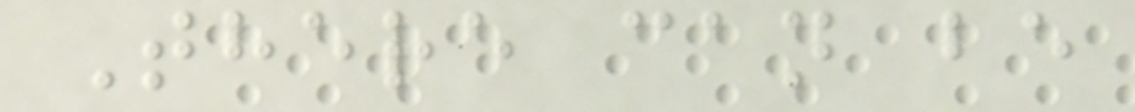There can be
